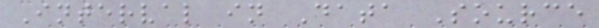Interval in Data Source
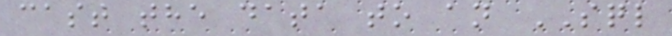cast the data to an SQL
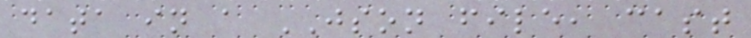data in a JSON file, cast
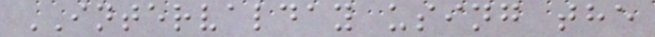INTERVALDAY using the
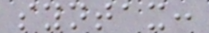syntax:
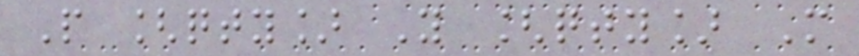P [qty] Y [qty] M
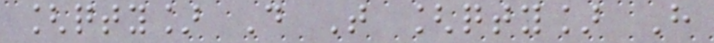[qty] D T [qty] H
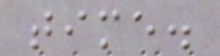time.
